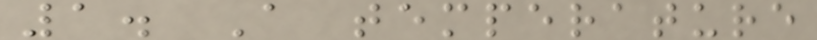1. A temperature
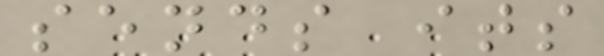sends its
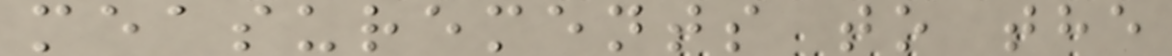measurements to the
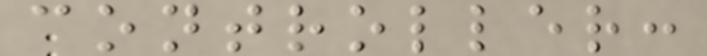controller:
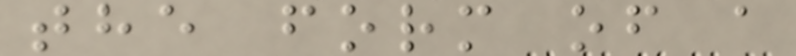the form of a
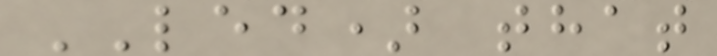LED) that
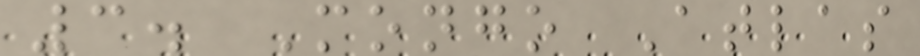3. Mongo Atlas
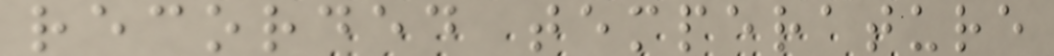recorded temperature
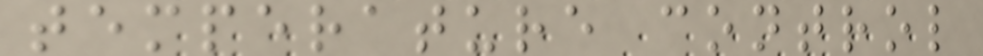temperature control
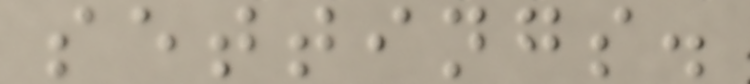settings.
